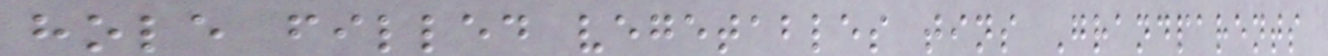hole filled vegetables tins Grandparents
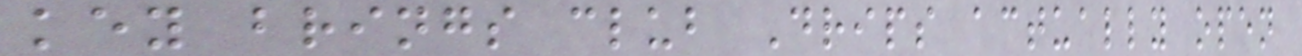key brings club Drips actually open
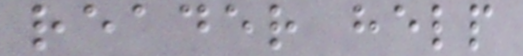reader help
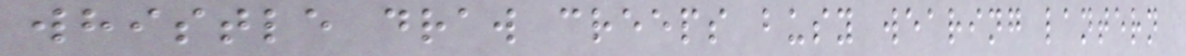whistle draw creeps busy wearing lantern
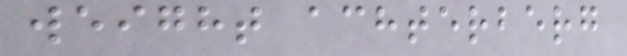weight achterberg
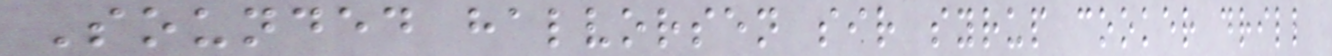Sounded halvorsen sir syrup cooker drill
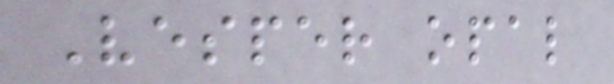Vesper opal
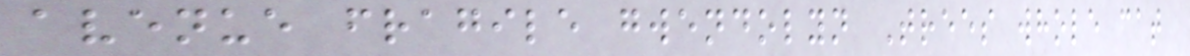avenue fragile gwendolyn Trees whole cat
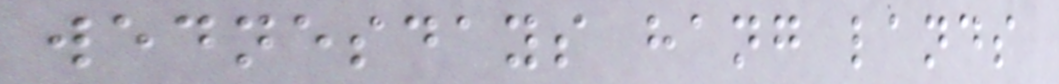wednesdays hang lands
